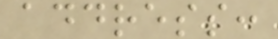address:
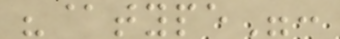"@type":
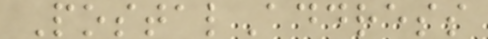PostalAddress
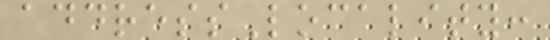addressLocality:
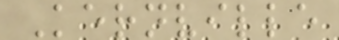Kernville
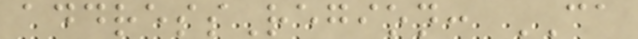addressRegion: CA
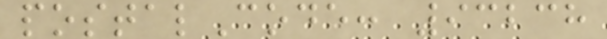postalCode: 93238
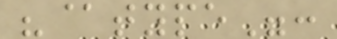"@type":
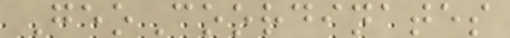GeoCoordinates
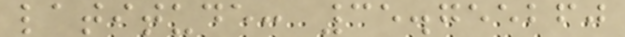latitude: 35.755260
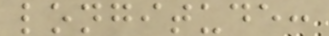longitude:
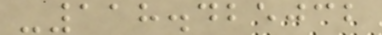-118.425032
